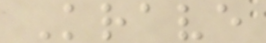Krave
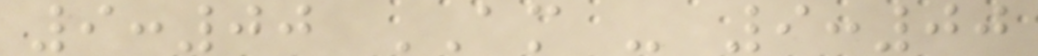9:00 AM - 9:00
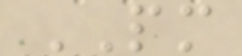PM
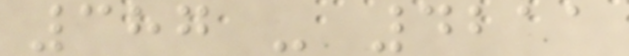387 - 4211
